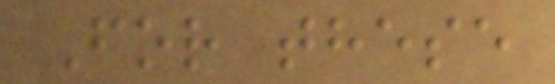For these
